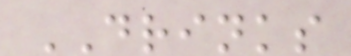DRINKS
